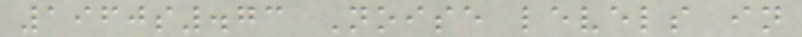1960s.73 Noise levels in
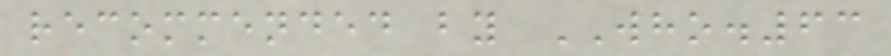recommended by WHO.63
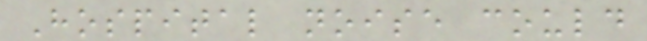Hospital noise could
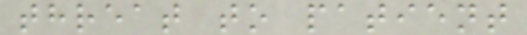threat to patient
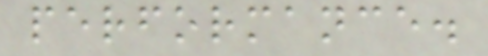performance.
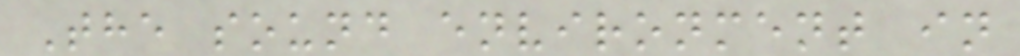The sound environment in
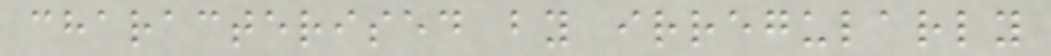characterised by irregularly
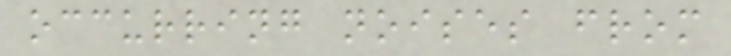occurring noises from
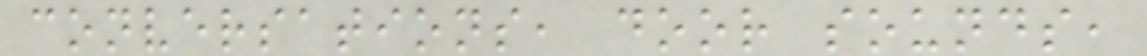conversations, door sounds,
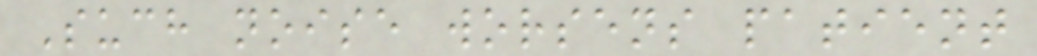Such noise worsens patient
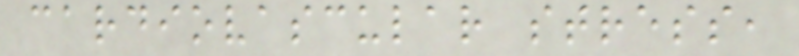cardiovascular stress,
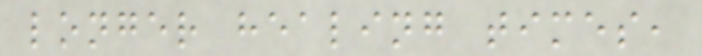longer healing times,
